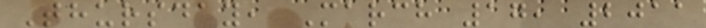Thursday, March 17, 2011
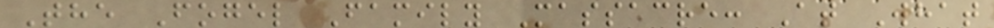The Fogel Family Massacre: At What
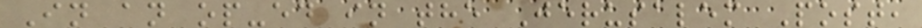In an op-ed in the Jerusalem Post,
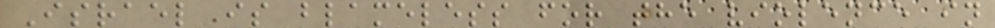Israel is blameless for the violence in
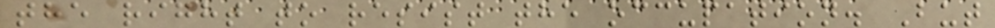the right to resist the occupation. But
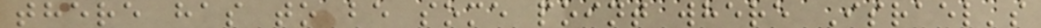there has to be some point where Israel's
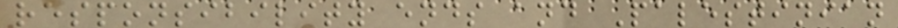responsibility ends and Palestinian
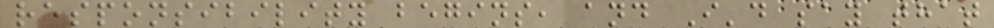responsibility begins, and I'd say that
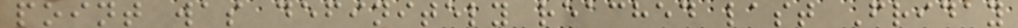point was definitely reached last Friday
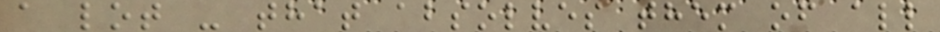a lot - that absolves them of all
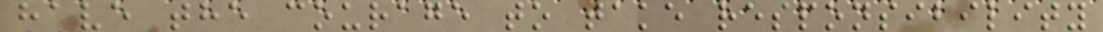have the courage to take responsibility
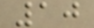10
